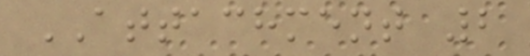ATTACHMENT 2
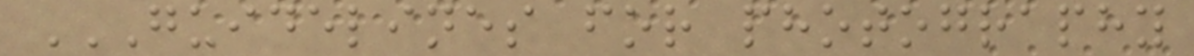GUIDELINES FOR PHOTOGRAPHY
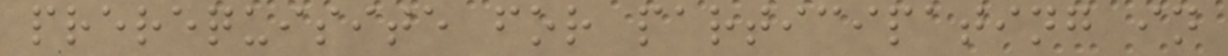prerequisite for participating in
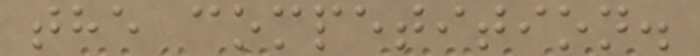the competition.
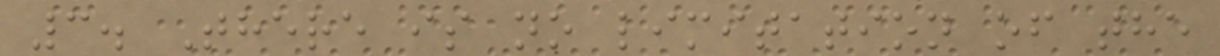3. There is no limitation of the
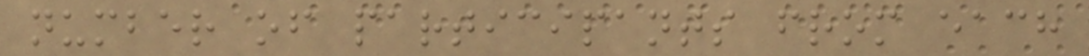number of participants from each
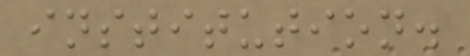institution.
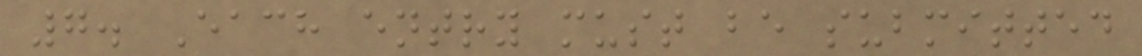7. Each entry must be submitted
